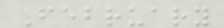February
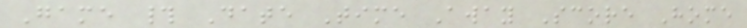Game # Date Time Away Score Home
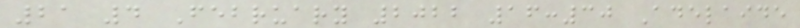21 4 February 2022 16:30 Adelaide
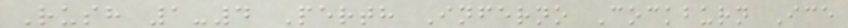Rush 1-4 Perth Inferno Cockburn Ice
